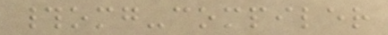#omg-compiler
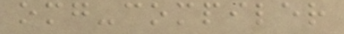omg-compiler
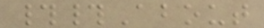##About
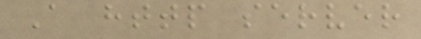A http server
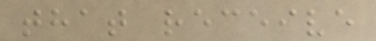that receive
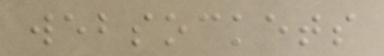websockets
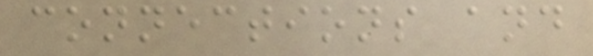connections and
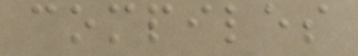compiles
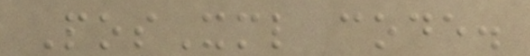PosXml code.
